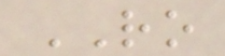RO
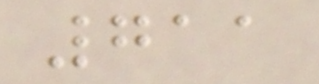711
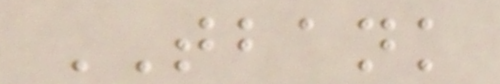TBANK
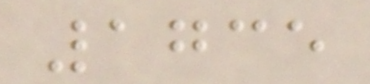1735
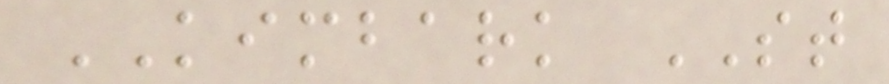KIMBARK ST
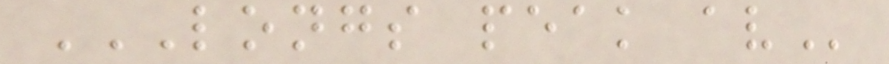LONGS PEAK AV
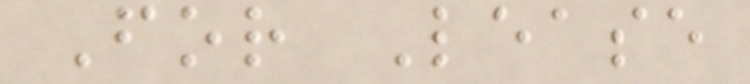For Lease
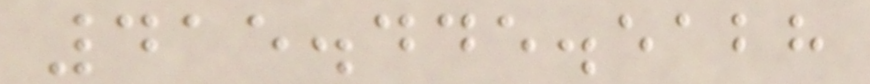415.445.5128
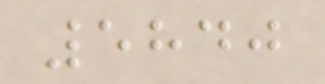5840
